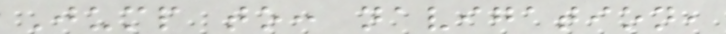Jump to: navigation,
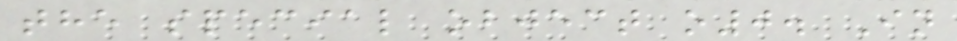the special object o0. In
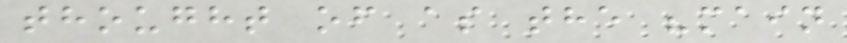thought of as the "main
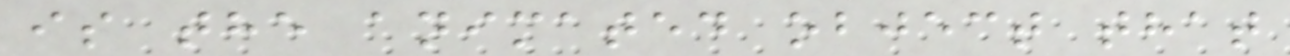is the animated object that
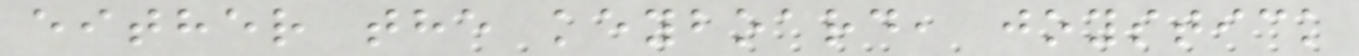either the keyboard, joystick
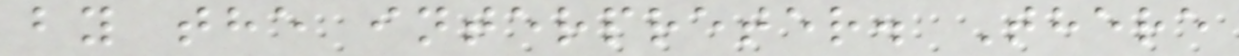by the interpreter. There
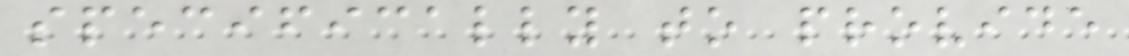specifically to provide
